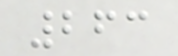263
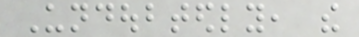Undoubtedly, the
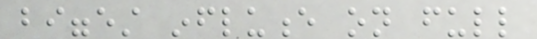biggest influence on full
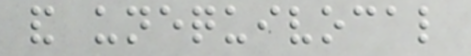and unequivocal
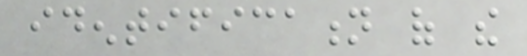identification of the
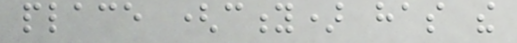place (city) has the
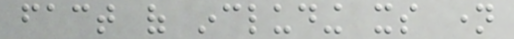fact of including its name
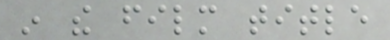in the film title
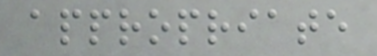appropriate
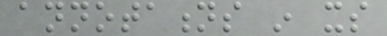annotations in its
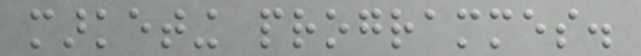marketing programmes.
